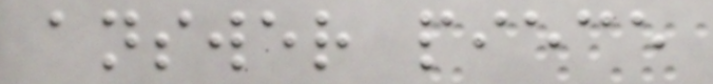answer piece
